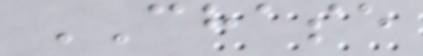CHASE
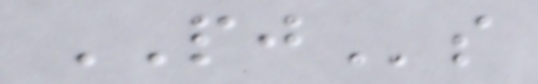PJs
